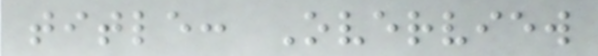title: Overview
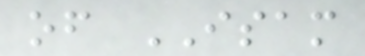of ISAM
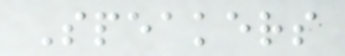Speakers
